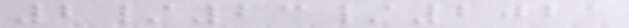2/23/2021
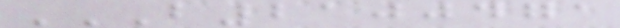B2100471
